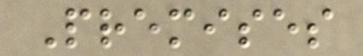Premises
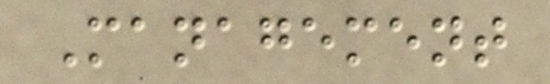Management
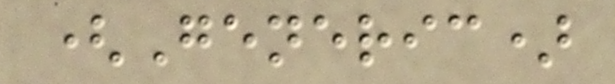(Generic)
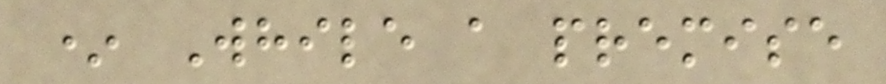* While a premise
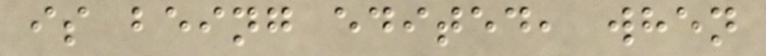is being edited, when
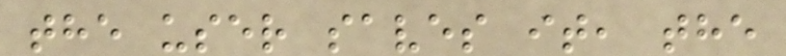the user saves it, the
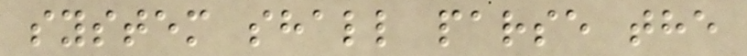system shall parse the
